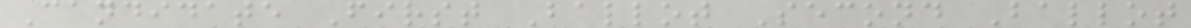Candidate First Ballot Second Ballot
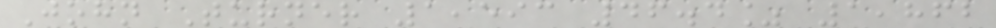John Turner 1,593 46.4% 1,862
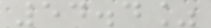54.4%
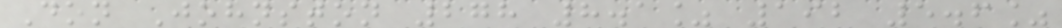Don Johnston 278 8.1% 192 5.6%
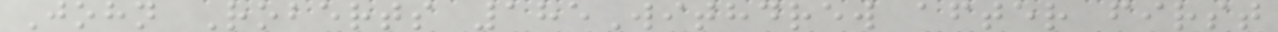John Roberts 185Withdrew after first
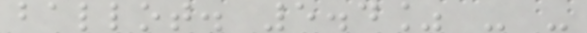ballot. 5.4% - -
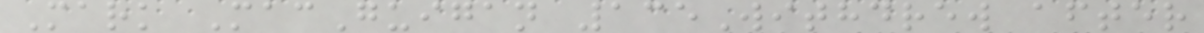Mark MacGuigan 135Withdrew after
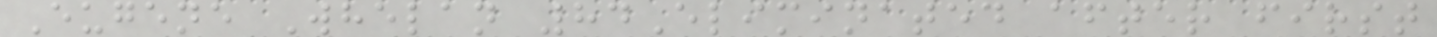Eugene Whelan 84Eliminated after first
